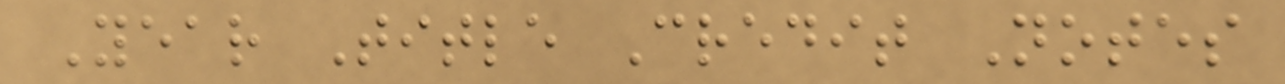Year Title Credit Notes
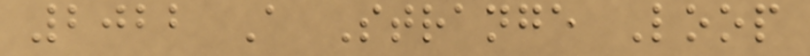2022 A Strange Loop
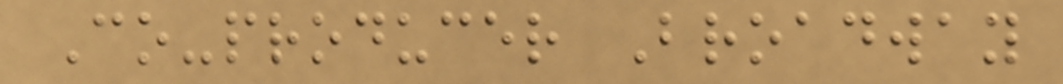Co-producer Broadway
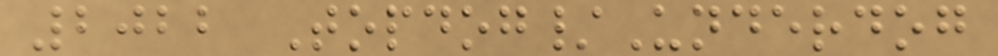2022 Topdog/Underdog
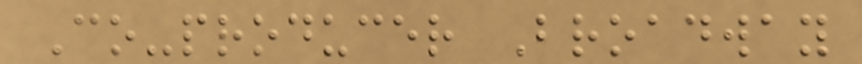Co-producer Broadway
